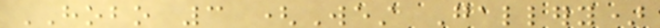HOBO 3 (West Gallery)
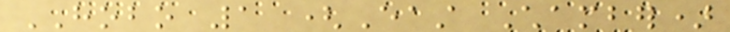HOBO 1 (East Chamber)
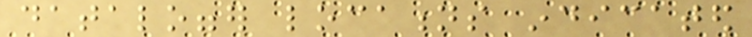datalogger locations indicated
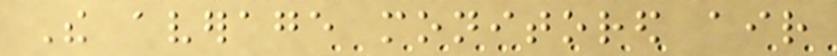The average monitored air
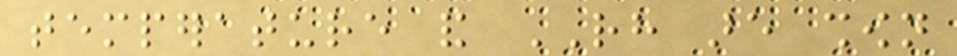temperature and RH are shown
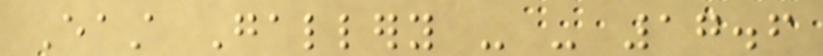East Gallery - - 17.6
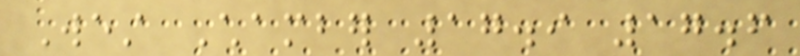West Chamber 17.9 17.6
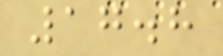17.8
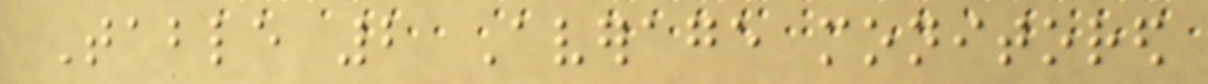Table 2 Average monitored
